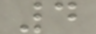4
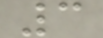3
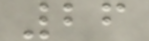26
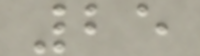25
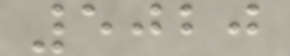5020
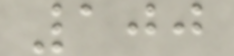100
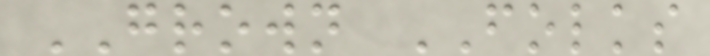GROWN FOLKS
